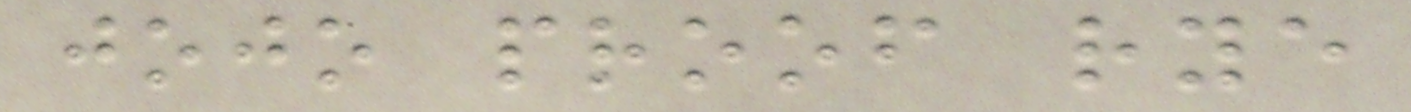jojo proof rye
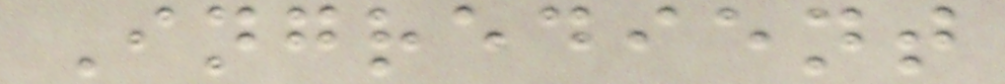Ingredient
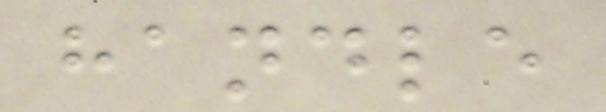handle
